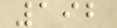192
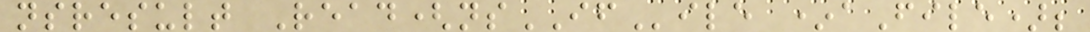nsresult Read(nsIFile *aFile);
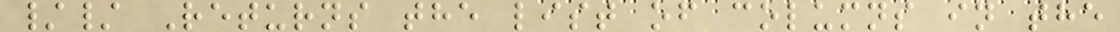// Returns the list of columns in the
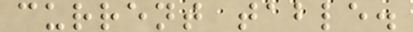current table.
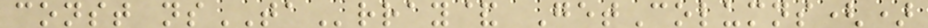const nsTArray& GetColumns()
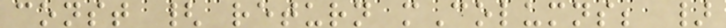const { return mColumns; }
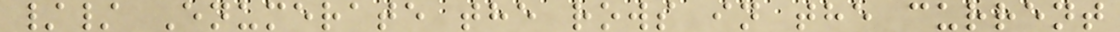// Enumerate the rows in the current
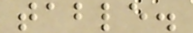table.
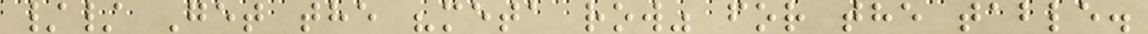// Get the "meta row" for the table.
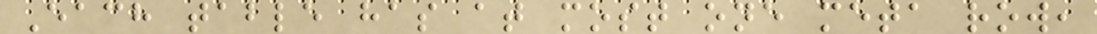Each table has at most one meta row,
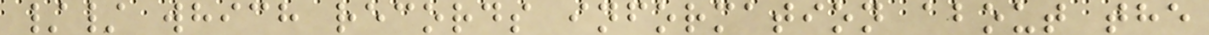// which records information about the
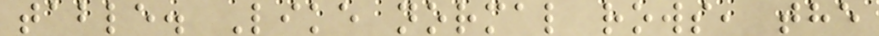table. Like normal rows, the
